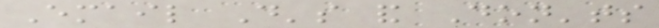Email Do's and Don'ts
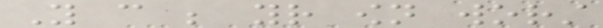You can be your own worst
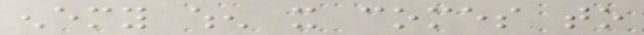enemy when it comes to
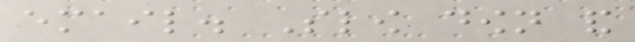email. Slow down and
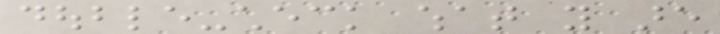double-check what you are
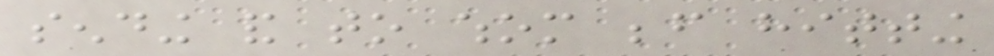sending and to whom before hitting
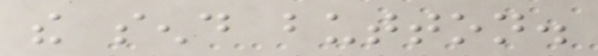the send button.
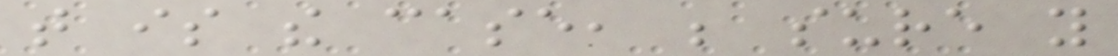that is the case, be sure you
